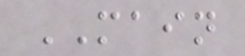MAIN
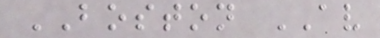BOSTON AV
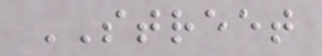STREET
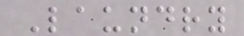Laundry
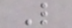L
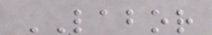LABOR
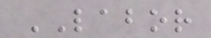LABOR
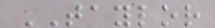TAYLOR
